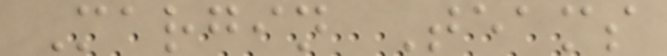Margin Teams
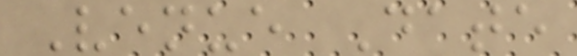Venue Date
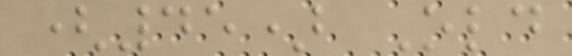(45) Old
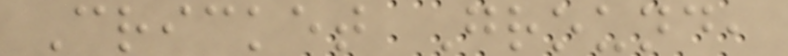Cricket Ground,
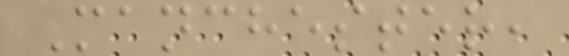Manchester,
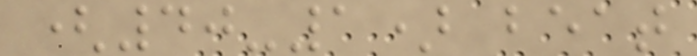(40-1) beat
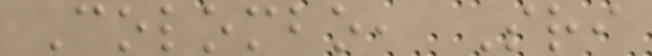Colombo, Sri
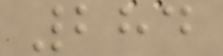284
